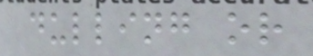dulling or
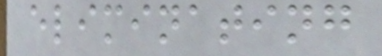eliminating
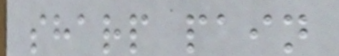sharp pain
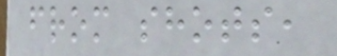from shots,
